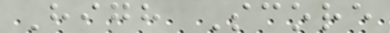High Score
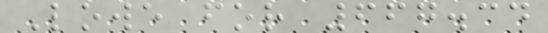Lowe for 667.34
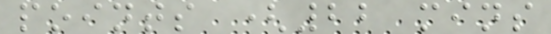points (22 mins
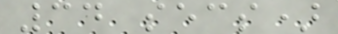34 secs)
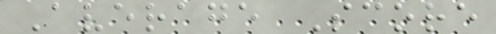Average Score
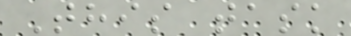This task
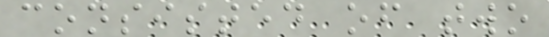consisted of two
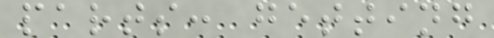parts: getting
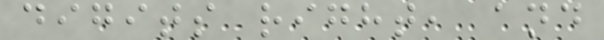digits right, and
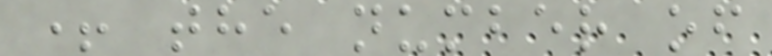+ the number of
